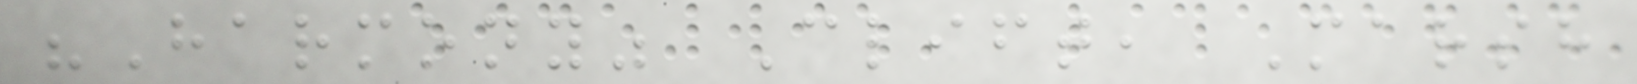"Harmony" Clift, Marsh
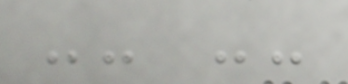-- --
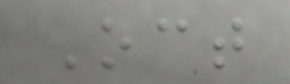Oct
